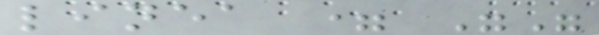linea = ""
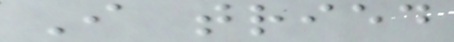I tried
